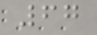67
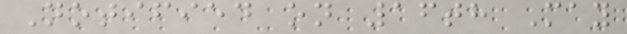Notified on 16th May
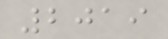2019
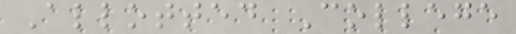Allotted College
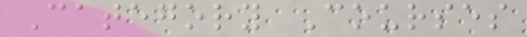Category Courses
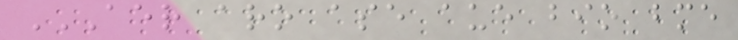AER ARO ASE AUE BIO BME
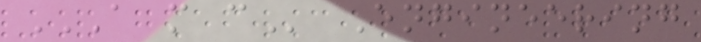A M C Engineering
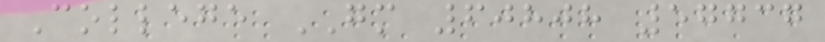College GM 60808 57737
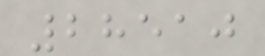28510
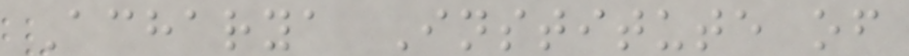Acharya Institute of
